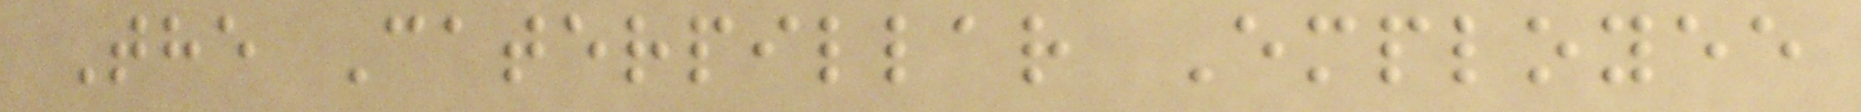The Caterpillar Employee
